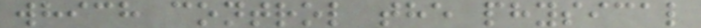which control the physical
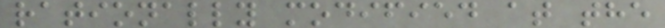rationally modified at the
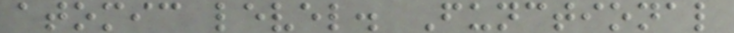atomic level. Functional
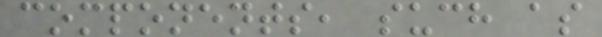components, such as
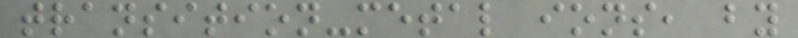transition-metal ions, by
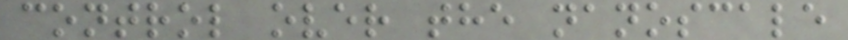control over the nanoscale
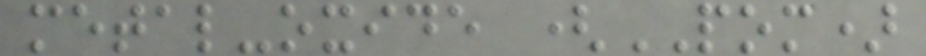metal-oxide (POM)
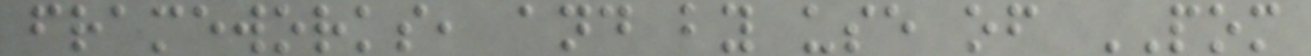frameworks, and by use of POM
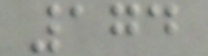174
